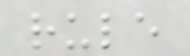rule
